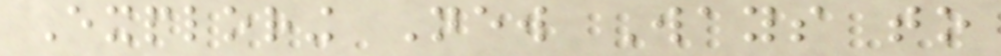Exploring New Ways to
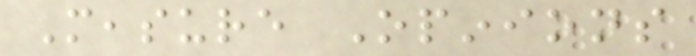Measure Opinions
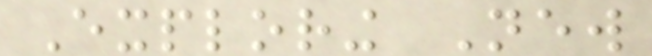Exploring New
